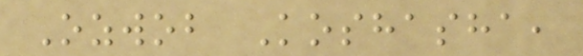Ozwob Koshasha,
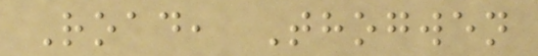Road, Thogwen
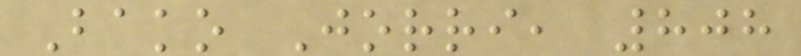Bako Jorri, 808
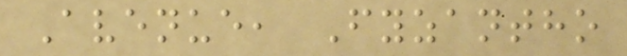Avenue, Fyzantho
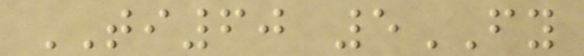TI60 5FY
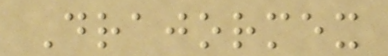Drajormex
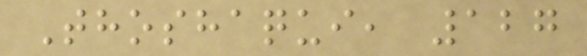Thoshaqui, 127
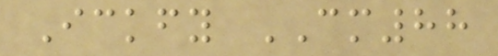Ickfy CM88
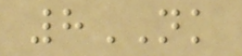8NK
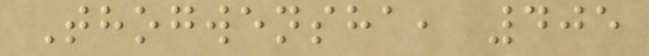Thogwensha, 405
